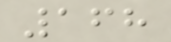168
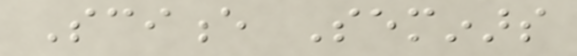Science Seminars
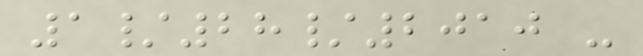1/28/2010 -
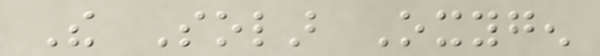The Solar Oxygen
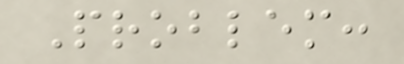Problem:
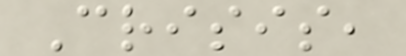Crisis,
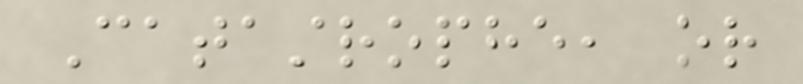Catastrophe, or
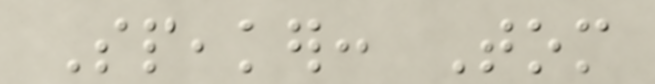Speaker: Tom
